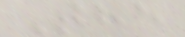The
